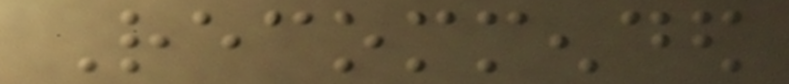Recommended
